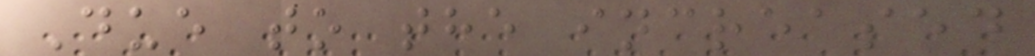Due to the increased
